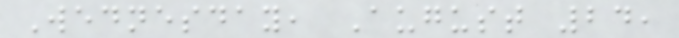Wednesday, August 24,
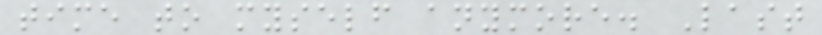time to myself anymore. Last
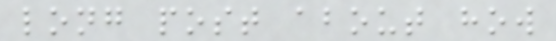long post about how
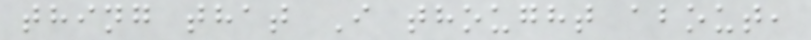thing that I thought about,
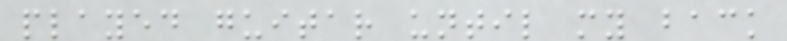played guitar until my back
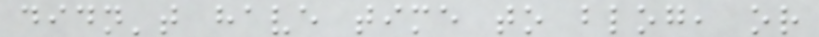didn't have time to blog, or
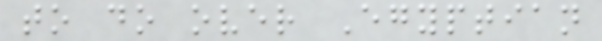to do over Egyptian
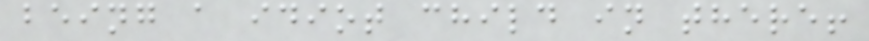being a idiot child in there!
